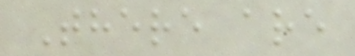There are
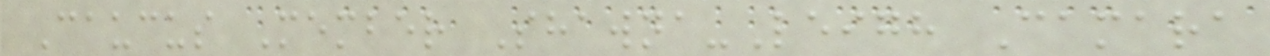Caucus Member Shawna-Leigh Camara
